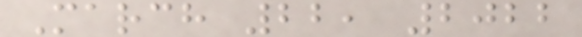March 22, 2022
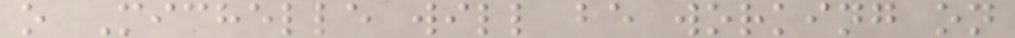o Michelle will be working on
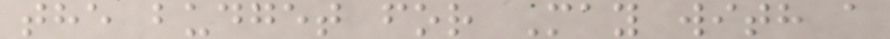the budget for May with a
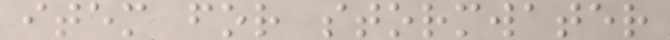item for stormwater
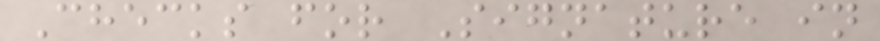Checks for Signature in
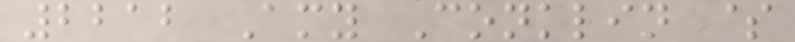2212 Amy Conklin $
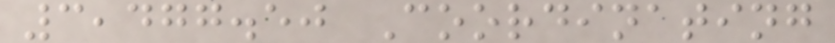3,477.50 Coordinating
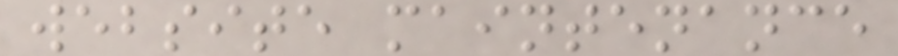website maintenance
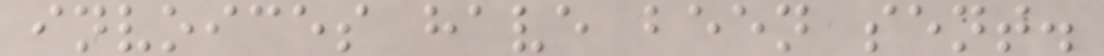invoices have been sent.
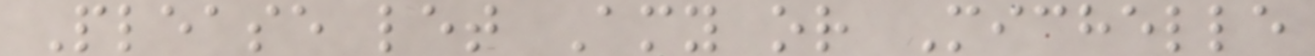Please let Amy or Michelle
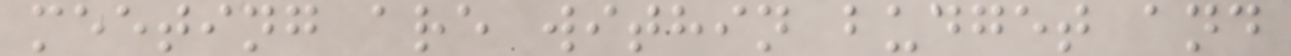meeting are within budget and
